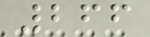266
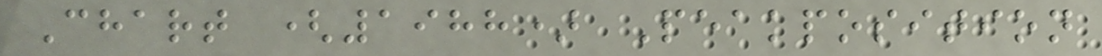Chart (1988) Peakposition
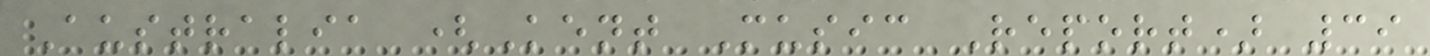Australia (Kent Music Report) 39
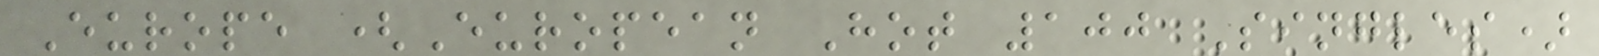Europe (European Hot 100 Singles)
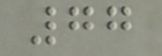77
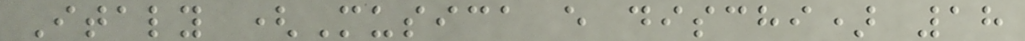Italy (Musica e dischi) 18
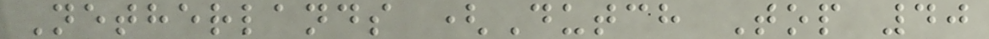Netherlands (Dutch Top 40
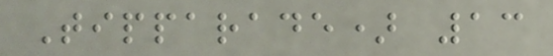Tipparade) 13
